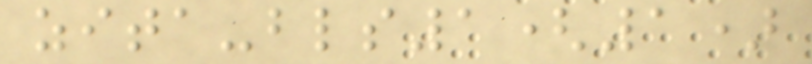zita-bls1(1)
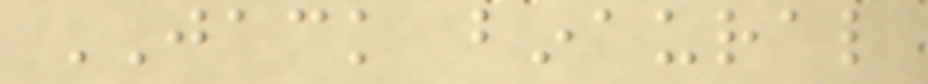JACK binaural
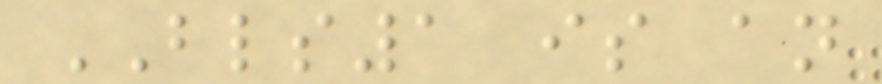BLS1 is an
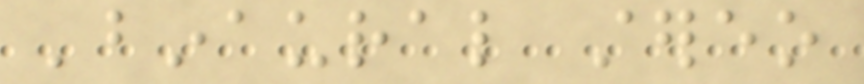'binaural stereo
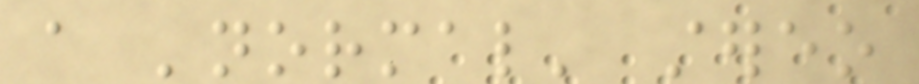a 'normal' stereo
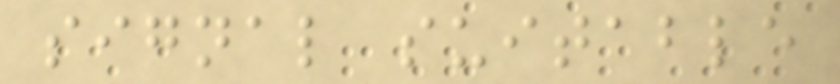signal suitable
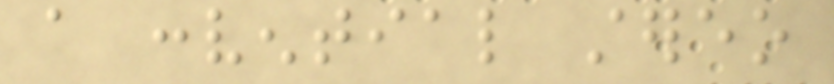a convential stereo
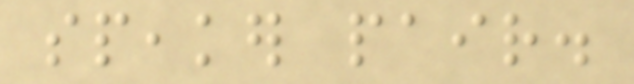speaker pair.
